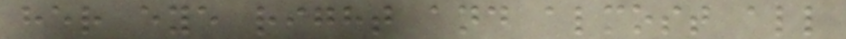her eye right and almost all
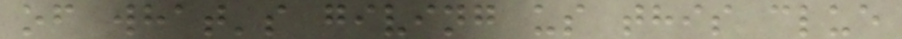of what's giving us this clue
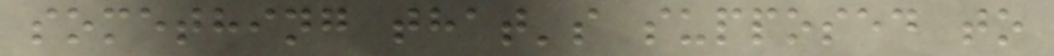something that's supposed to
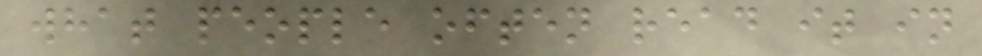what people often read it in
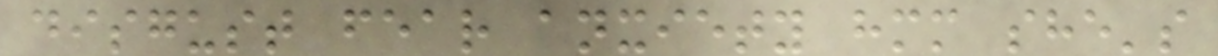disgust fear anxiety hmm she's
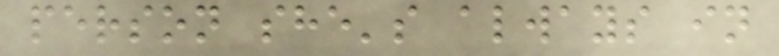person she's always in
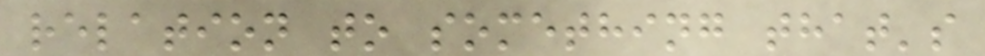relation to something that's
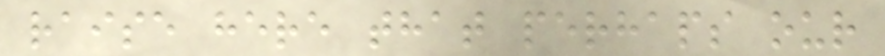raise here that perhaps our
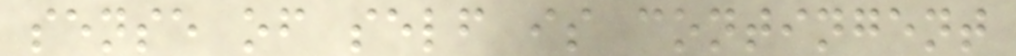sense of self is contingent
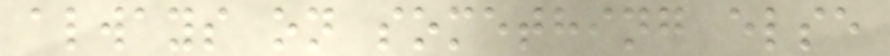always on something else
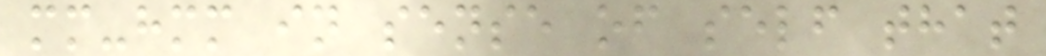mm-hmm in sense of self that
